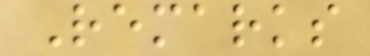Remarks
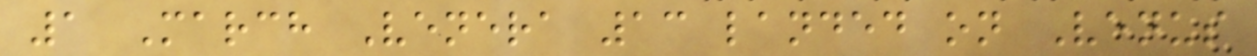1 March Venera 13 landed on Venus
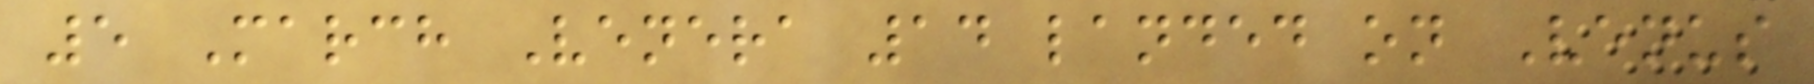5 March Venera 14 landed on Venus
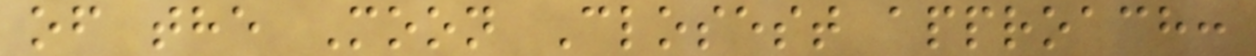of the Moon Closest approach:
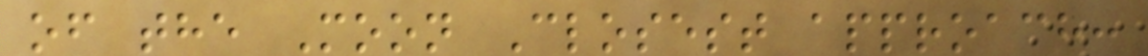of the Moon Closest approach:
